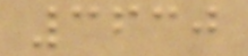3630
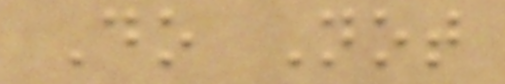Do Not
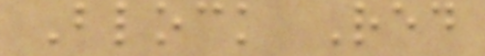Block Red
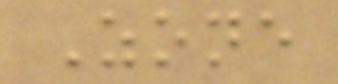Zone
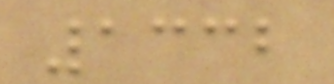1332
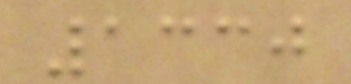1330
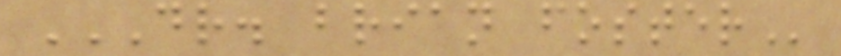DR. BRIAN FOSTER
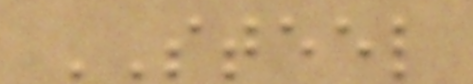STEEL
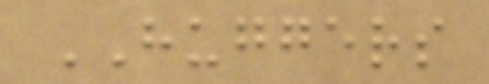HUGGERS
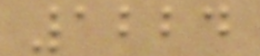1224
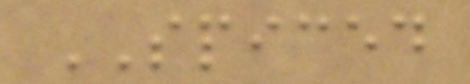SPICED
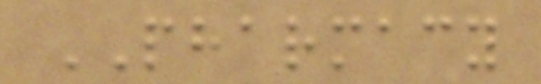PHARMACY
